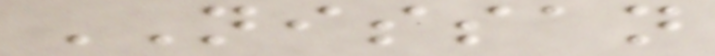NISSAN
